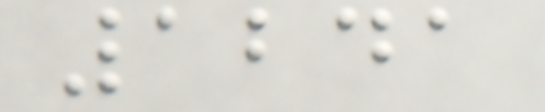1241
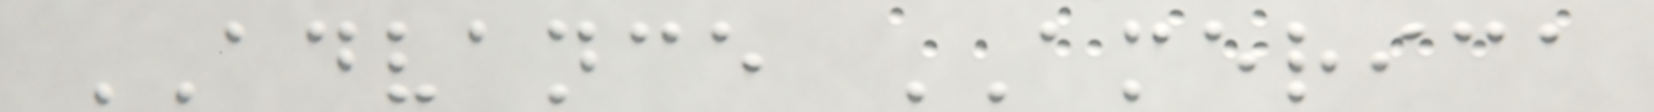ADVANCE AMERICA
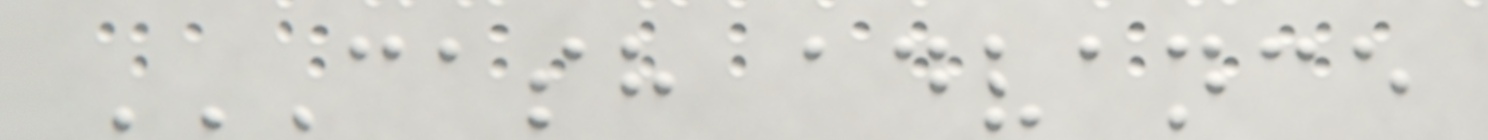CASH ADVANCE
